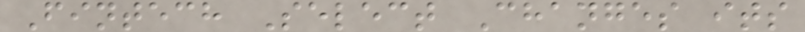Fintech Select Changes its
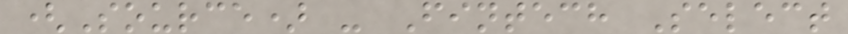(Source) - Fintech Select
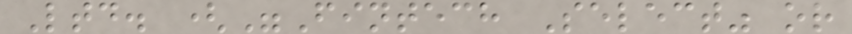Ltd. ("Fintech Select" or
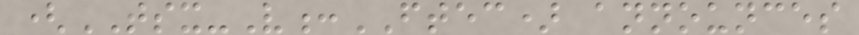(TSX-V:FTEC) announces
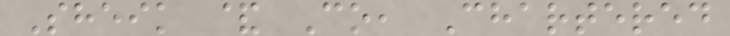Sheik & Co, Chartered
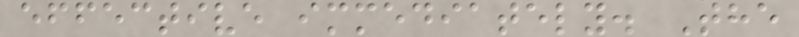effective immediately. The
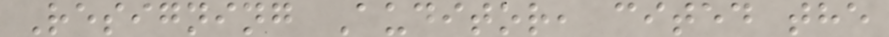Resigning Auditor, cited the
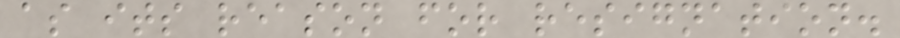as its reason for resignation.
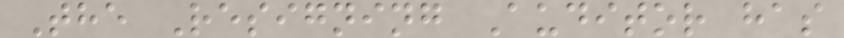The Resigning Auditor has
